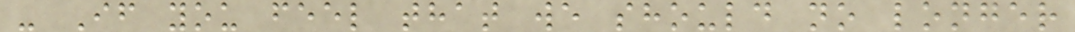- If you feel that we should no longer
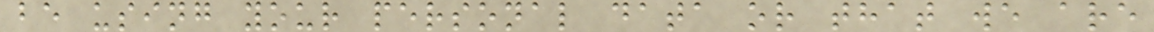be using your personal data or that we are
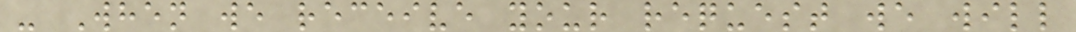- When we receive your request we will
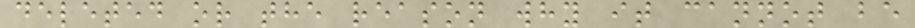deleted or the reason why it cannot be
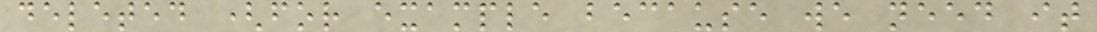deleted (for example because we need it
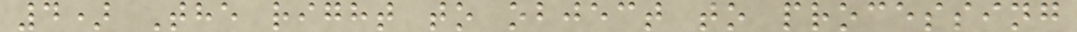4) The right to object to processing
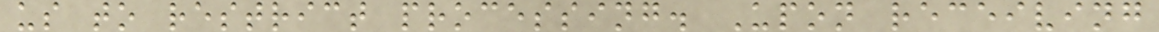us to restrict processing. Upon receiving
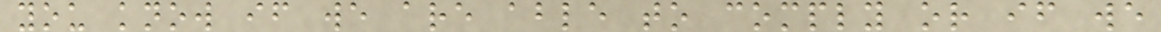you know if we are able to comply or if we
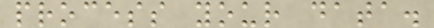process your data.
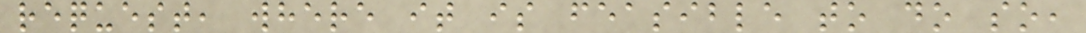request, where it is feasible to do so,
